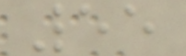55
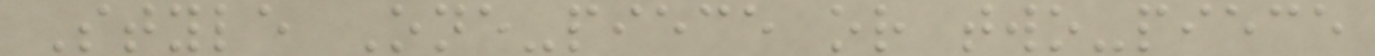Style One-piece or two-piece
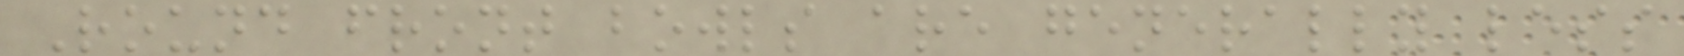Round front bowls are generally less
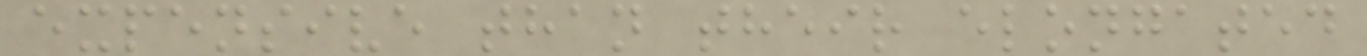expensive than their elongated
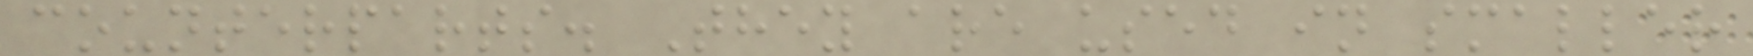counterparts. They are used in smaller
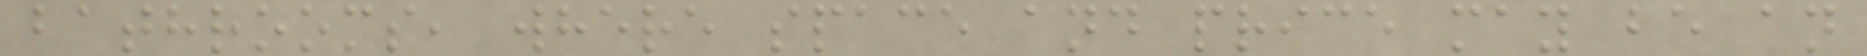bathrooms, where space and price may be an
